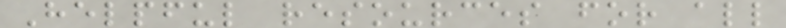Helpful resources for all
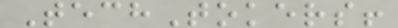TechTokers!
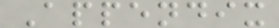Appendix
